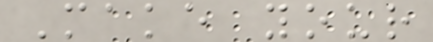Make your
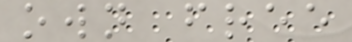own free
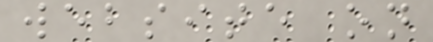website on
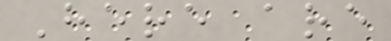Here are
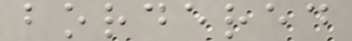bordered
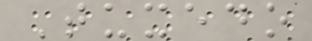Tuxedo
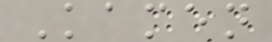Kamen
